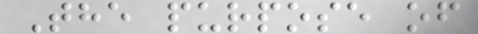The purpose of
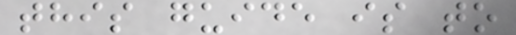this guide is to
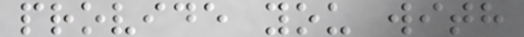provide you with
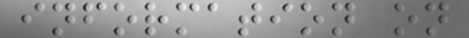information on
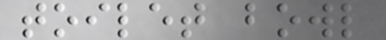toilet bowl
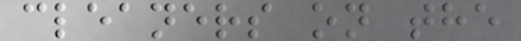cleaners on the
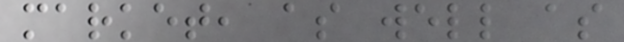market, as well as
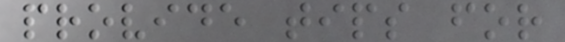provide tips for
